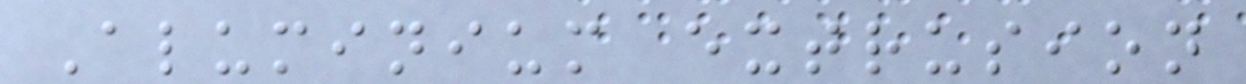Aluminium extrusion
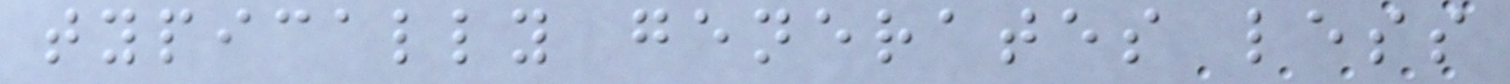typically generates less
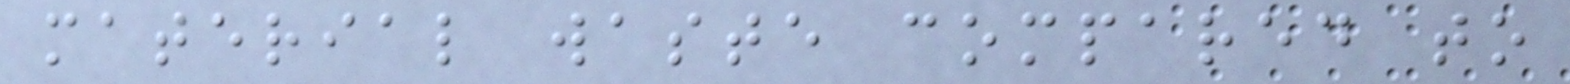material waste compared to
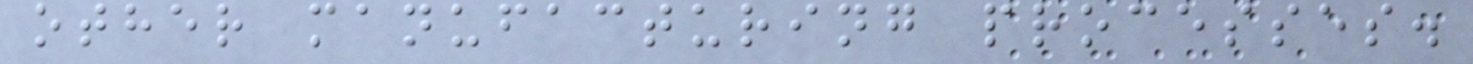other manufacturing processes.
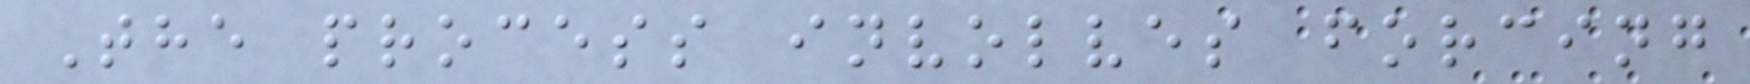The process involves forcing
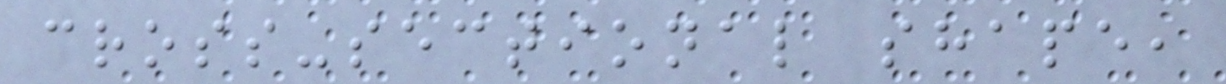cross-sectional shape,
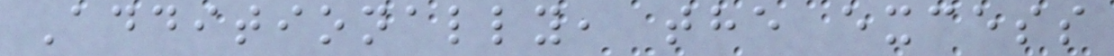Additionally, the excess
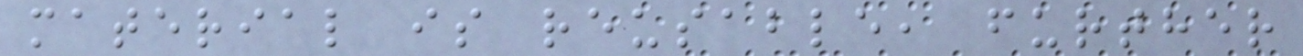material is reusable, further
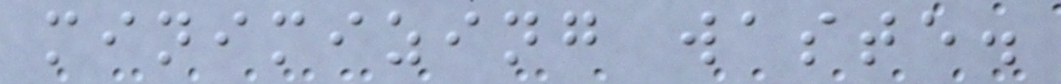minimizing waste.
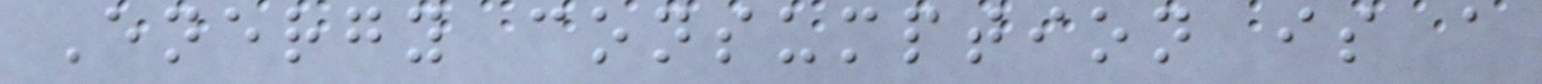Energy consumption is a
